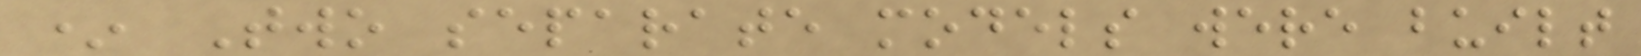* Two separate models were built
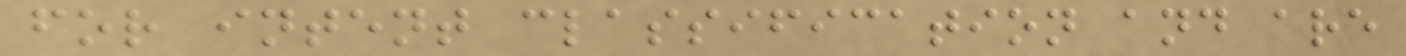for intent classification and are
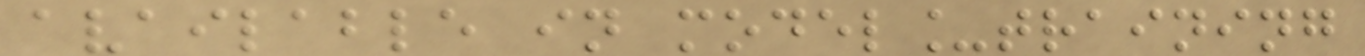available in model_training
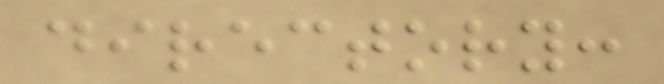directory:
